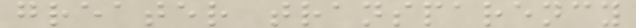greater transparency
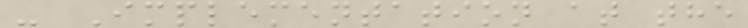- Implementation at the
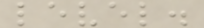level.
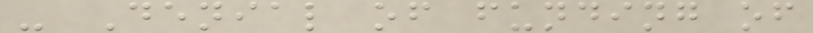- Denial of funding of
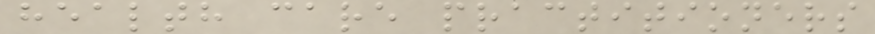health care practitioners
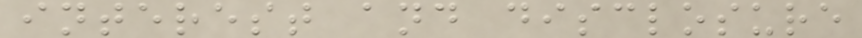interest and disclosure
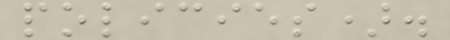policies).
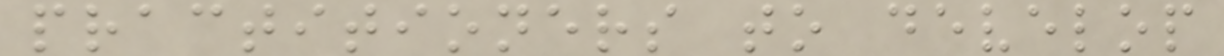practitioners to develop
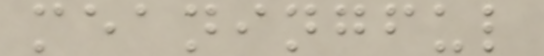meaningful
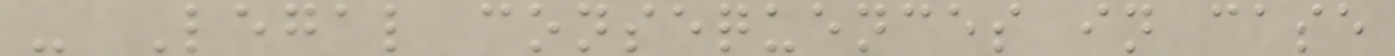- Legal consequences in case
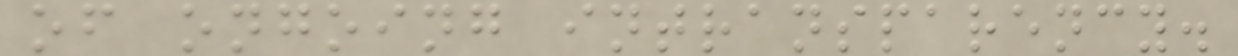of ongoing intransparency.
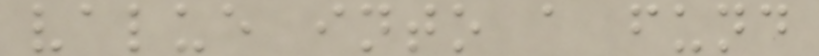value into a fund
